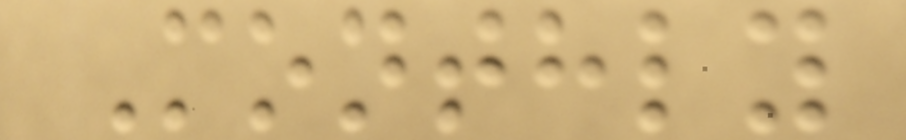Monthly
